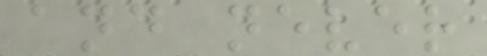and never
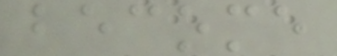become
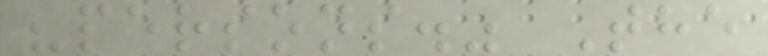"persons." The
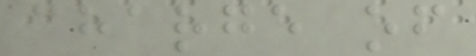charge of
